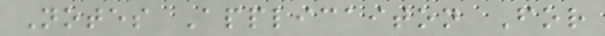Notes Applicaiton For
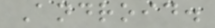Android.
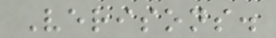Verisons.
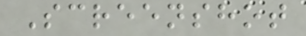Screenshot
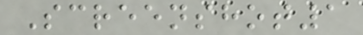Screenshot1
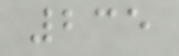235
